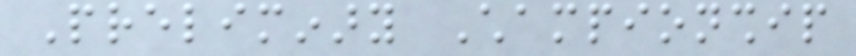Preliminary Championship
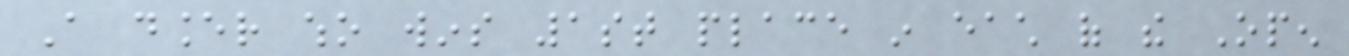A dancer who wins 1st place in each of the Open
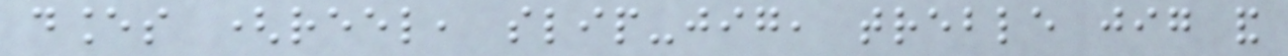dances (reel, slip-jig, treble jig and
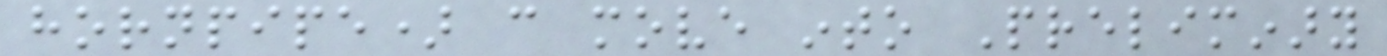hornpipe) can move into Preliminary
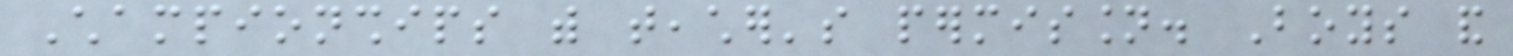Championships with teacher's permission. Boys and
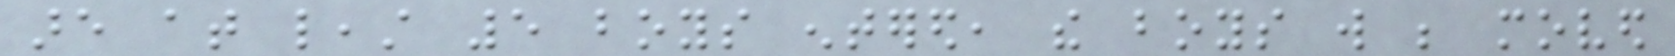are at least 5 boys entered, the boys will be moved
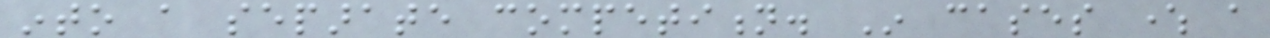into a separate competition. In cases where a
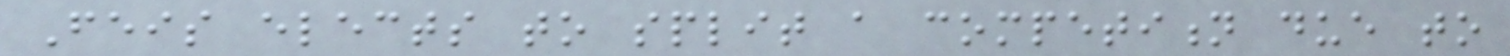Feis elects to split a competition due to
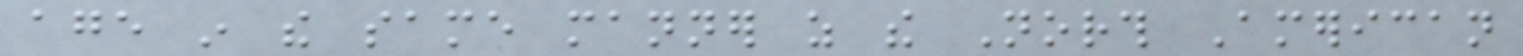age in the same manner as the North American
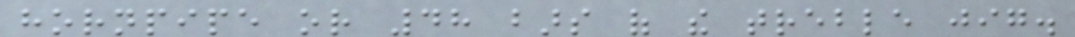hornpipe or 48 bars of the treble jig.
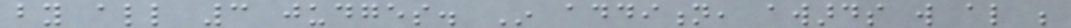by all 3 judges. In addition, awards will also be
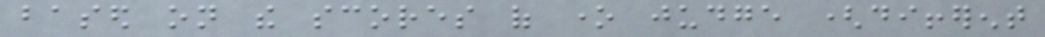based on the scores of one judge (different
